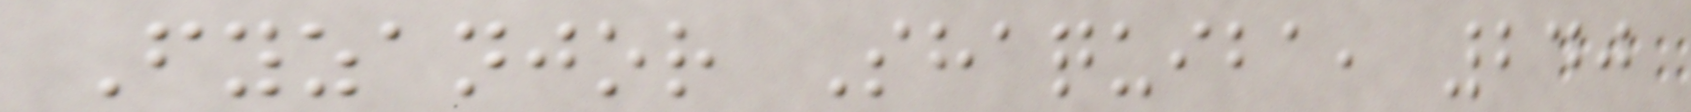Fyzanjor Shaquiba, 240
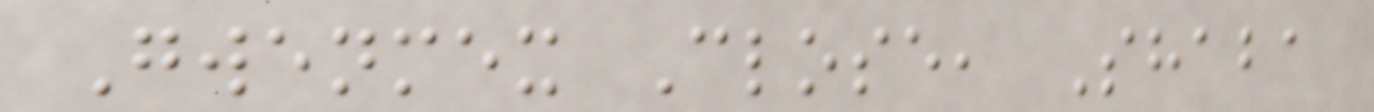Gwenmex Close, Shaba
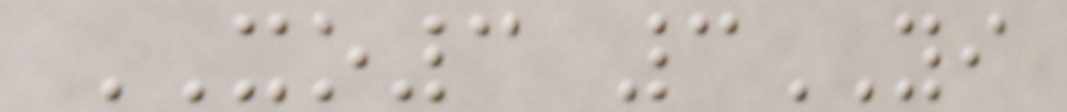XO3 3YI
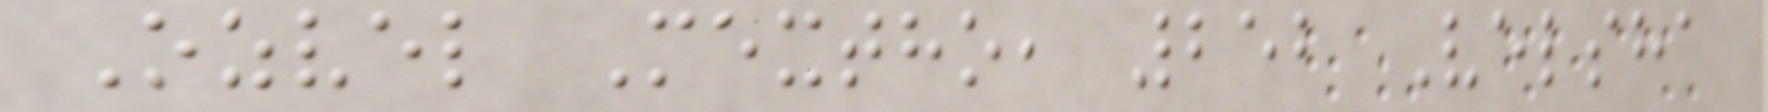Ozvel Mextho, 252 Velsha
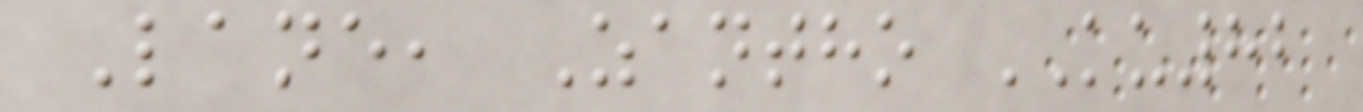Lane, Zantho KU82
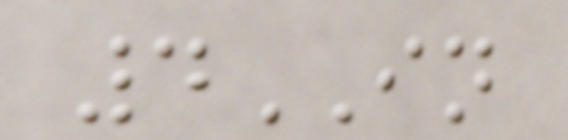4IN
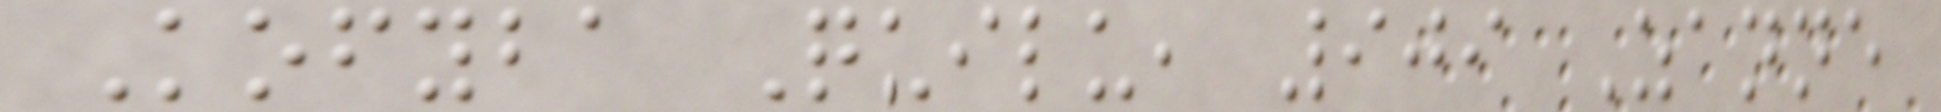Kofyba Quilu, 909 Zanne
